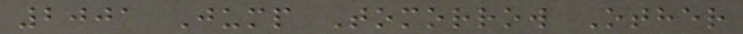2001 Jump Tomorrow Other
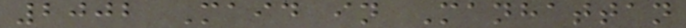2002 Maid in Manhattan
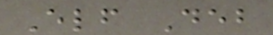Elf Deb
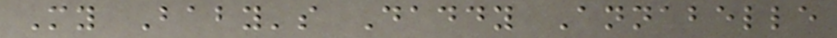My Baby's Daddy Annabelle
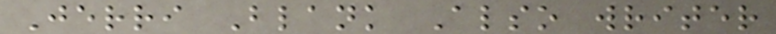Jerri Blank Also writer
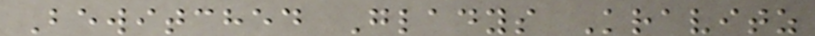Bewitched Gladys Kravitz
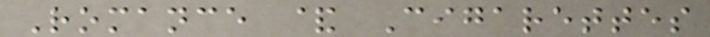Romance & Cigarettes
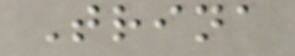Trina
